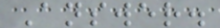Answer.
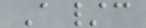A/c
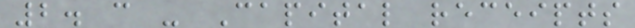2. c - Capital receipts
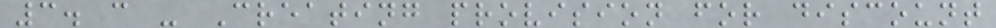3. c - Creating provision for discount
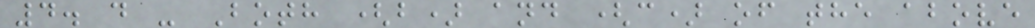4. d - Both (b) and (c) of the above
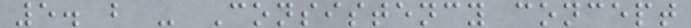5. b - Consistency concept
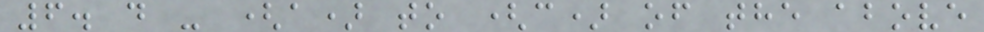6. d - (a) to (c) of the above
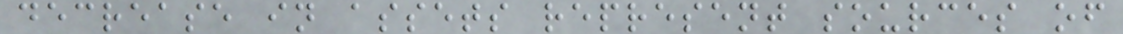decrease in assets represent sources of
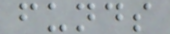funds
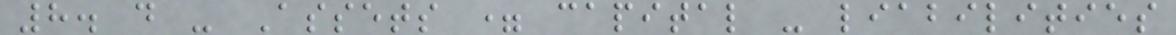8. d - Assets = capital - liabilities
